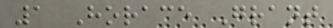1 Horace Grant
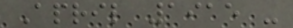April 1915 -
